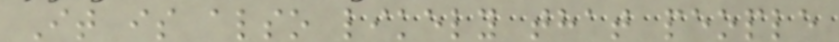It is also likely that people
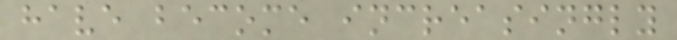have become increasingly
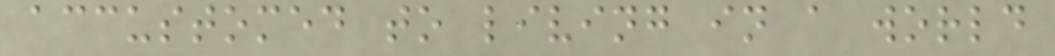accustomed to living in a world
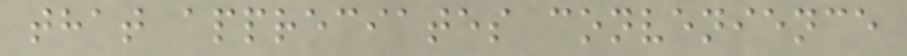that appreciates convenience
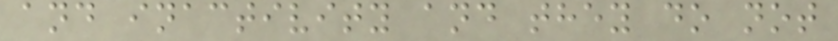and inactivity and they do not
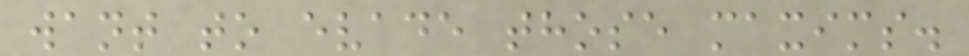want to evade those maxims.
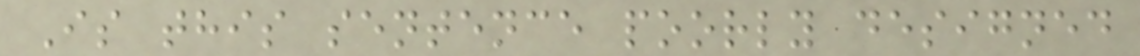Is this sentence poorly designed
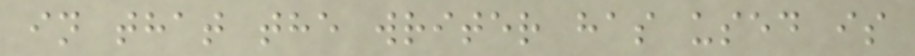in that the writer has used is
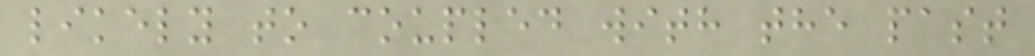likely to coupled with the past
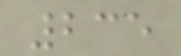235
